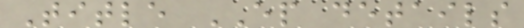Title EP details
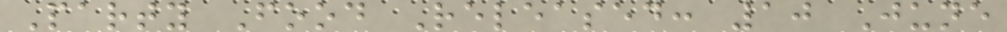Party Food Released: 10 June
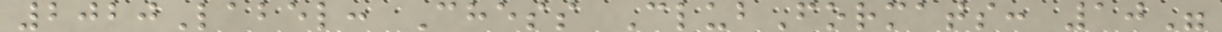2020Label: Chess ClubFormats: 10"
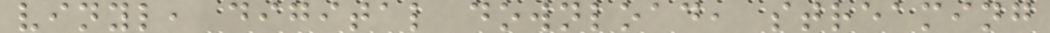vinyl, digital download, streaming
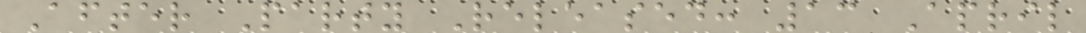After Party Released: 13 April
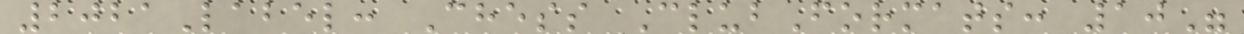2021Label: Chess ClubFormats: 10"
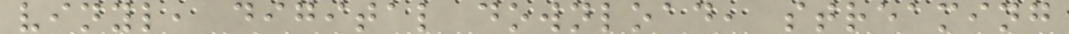vinyl, digital download, streaming
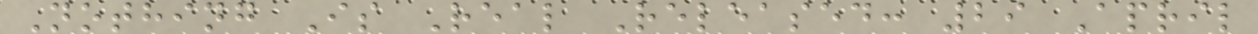Nothing Is Real Released: 29 April
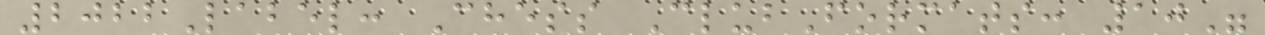2022Label: Chess ClubFormats: 10"
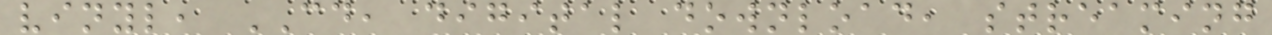vinyl, CD, digital download, streaming
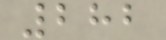282
